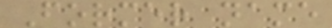Former name
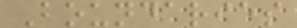Boundaries
